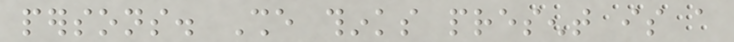persons. She thinks present is a
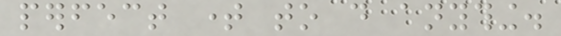perfect time to do anything.
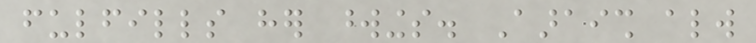fulfills her wordings. Aaraish always
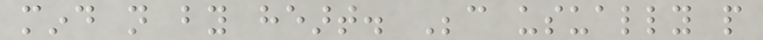mind not by heart. Because usually people
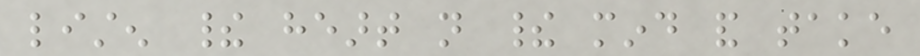listen their heart not their mind and take
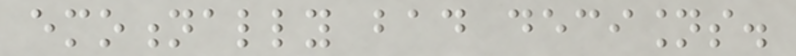emotionally bad decisions.
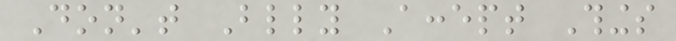Don't Blindly Accept Things
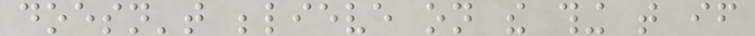doesn't believe on the thing that if
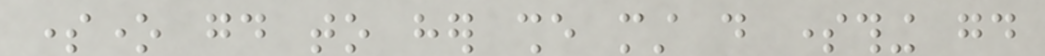someone good to her she must do something good
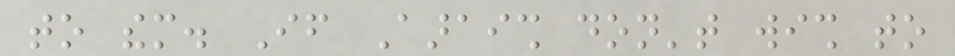to them. If Aaraish don't wish to
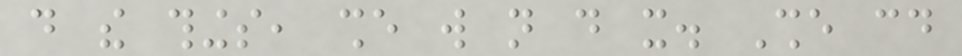do the things, she will not do it. She could
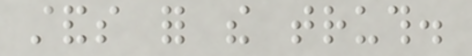stands for the truth.
